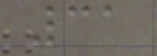31
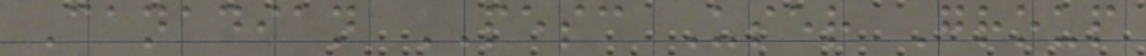Canadian PESC User Group
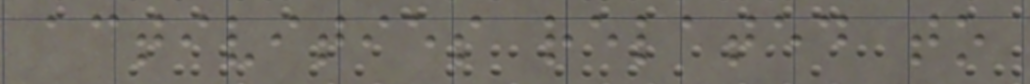activities related to
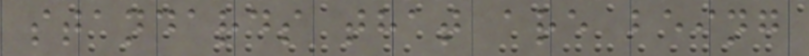standards that are being
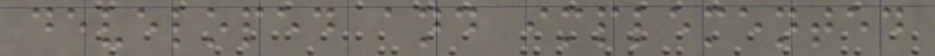developed and implemented
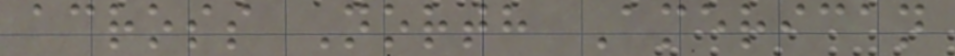across North American
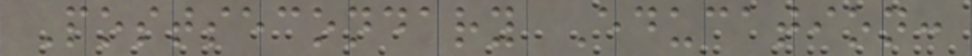Postsecondary Education:
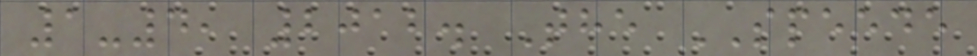1-4, 2012. The SPEEDE
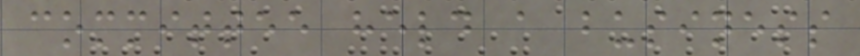committee held a business
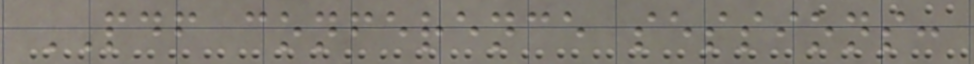PDF conference sessions:
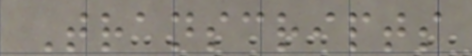Transcripts
